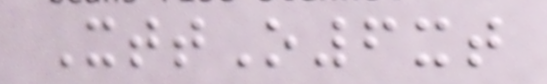XttO6xt
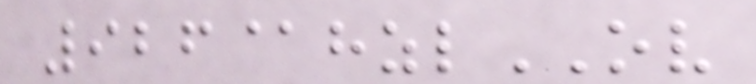926@hzlOV
